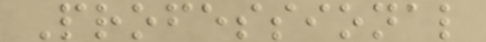Professional
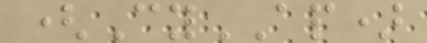(CyAP)
